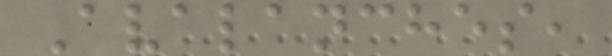Avalanches,
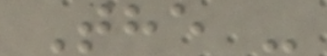The -
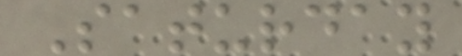Saturday
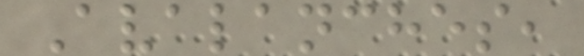Avalanches,
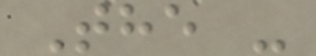The -
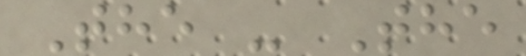The - The
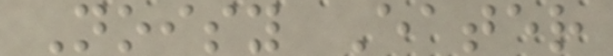Noisy Eater
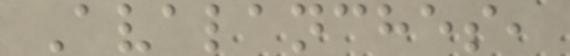Avalanches,
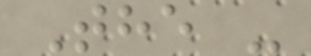The -
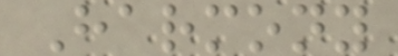Harmony
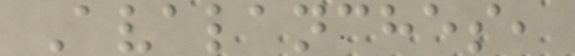Avalanches,
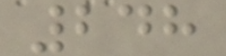248
